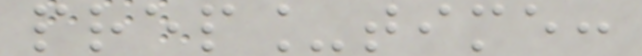prep_time:
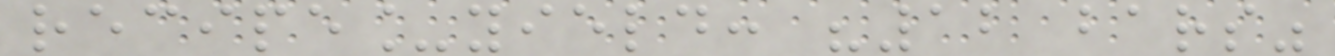recipe_yield: "12 bars"
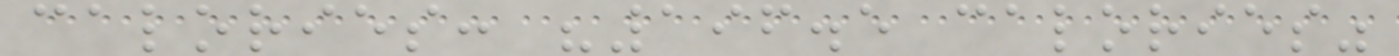calories: "196.5 calories"
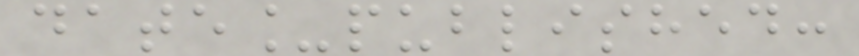date_published:
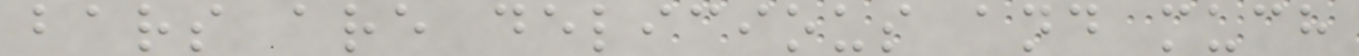bars are delicious and much
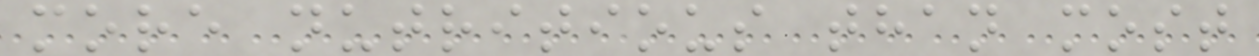more nutritious than most
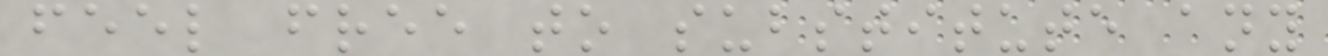feel free to substitute any
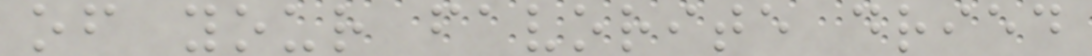of your favorite dried
